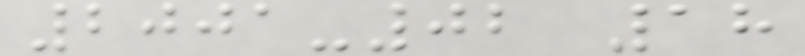2001-02 18
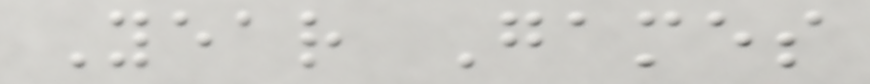Year Games
